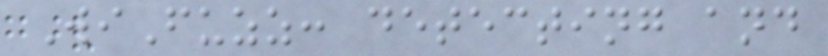WiFuzz: detecting and
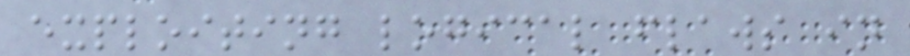exploiting logical flaws in
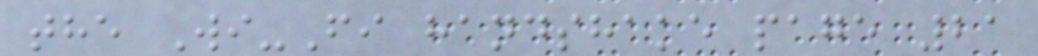the Wi-Fi handshake page 21
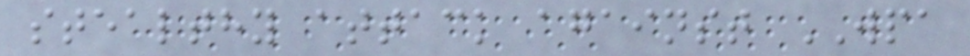stealthy attack against WPA
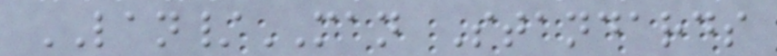LAN/MAN Standards
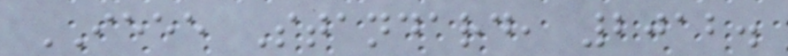IEEE Standard, 2012.
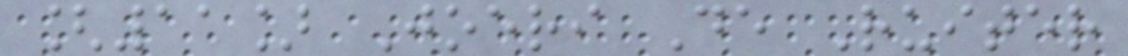[11] Joeri De Ruiter
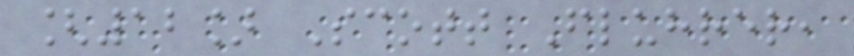[12] Scott Fluhrer,
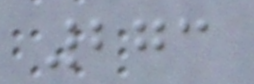273
